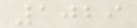1029
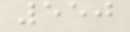550
